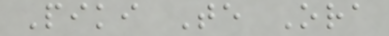Piki Te Ora
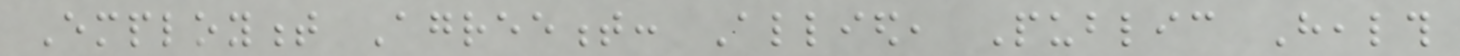Employment Agreement: Allied, Public Health
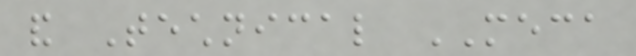and Technical MECA
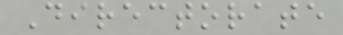Directorate
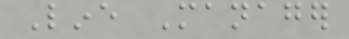Line Manager
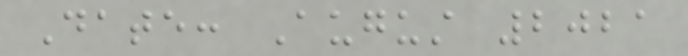Date: August 2021
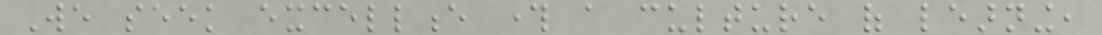We seek excellence through a culture of learning,
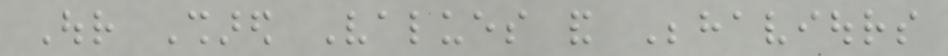Our Shared Values and Behaviours
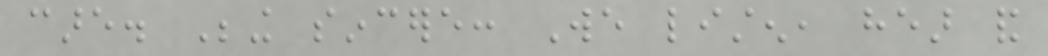care. Being sincere: We listen, hear and
